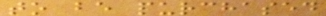to be purchased
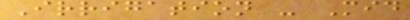Irrigation - Mid
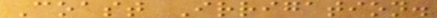Coast Irrigation.
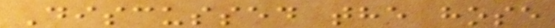Discussed the hose
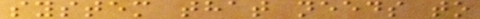system that needs to
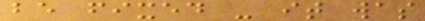be fixed - it was
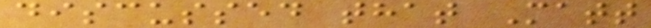discussed that Matt
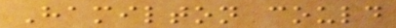Hamilton could
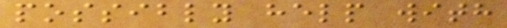possibly help with
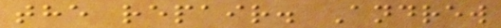the repair. Andrew
